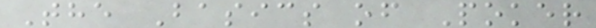The Basics of Poker
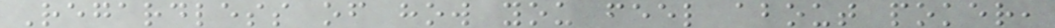Regardless of how you feel about poker,
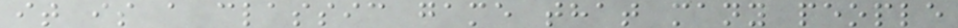it is a classic game that many people
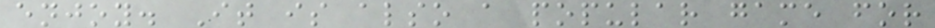enjoy. It is also a popular game for
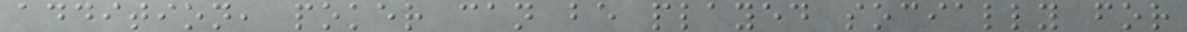addition, poker can be played socially for
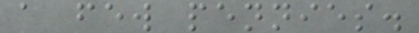a few pennies.
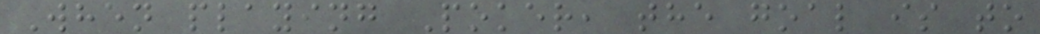When playing Poker, the goal is to
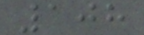108
